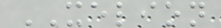XELION
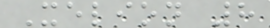Xelion 8
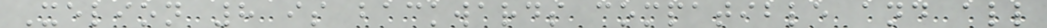Xelion 8 is backwards compatible and all
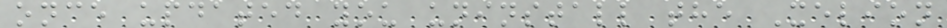once updated you uninstall the Xelion
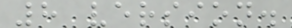8 version.
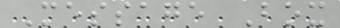Message Box
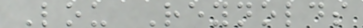Lou Reynolds
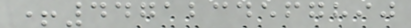+4471234567890
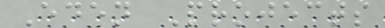Eden Projects
